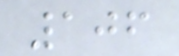106
